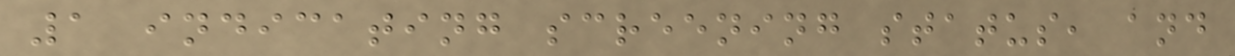1 indicating screening status, and
